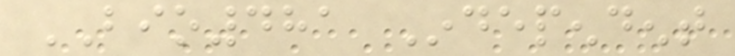BIO481 Independent
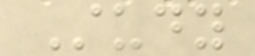Study
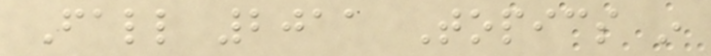Fall 2011 Topics in
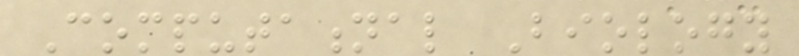Computational Biology
